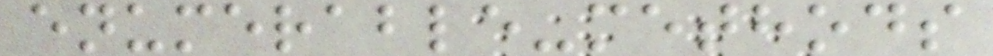enumerable-methods
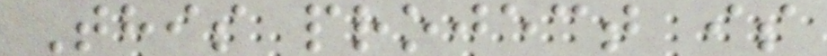This project is
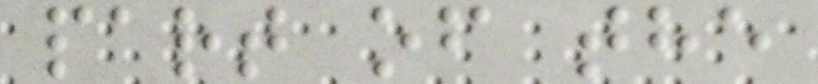part of the
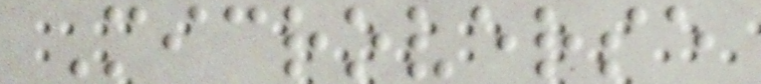Microverse
